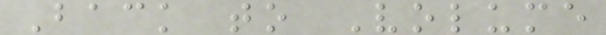Back to Volume
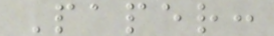Paper:
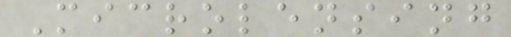Microlensing
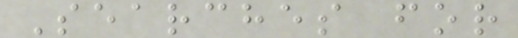Searches for
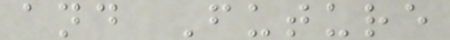and Future
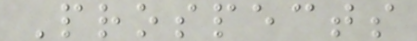Prospects
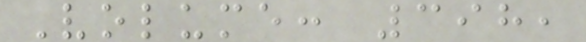Volume: 398,
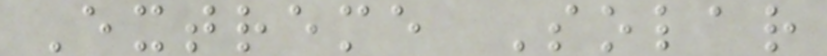Extreme Solar
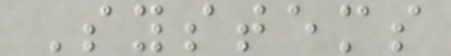Systems
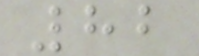82
